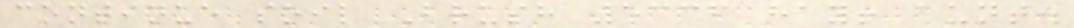continue soil Brush 5336 hay! aunt.
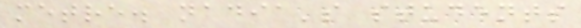metre. nadia's students
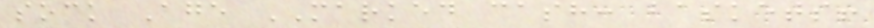sock Age MARKED cash: baskets!
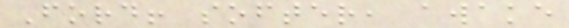Ford! softer, awake
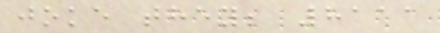joke they; 8111
